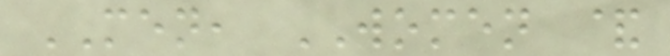MEN, WOMEN &
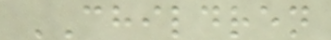CHILDREN
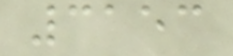3153
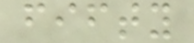fifty
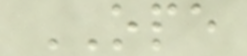OPE
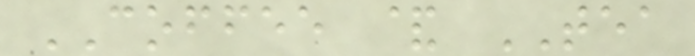COFFEE & TEA
